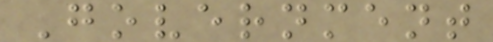Government
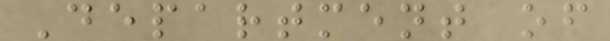Department of
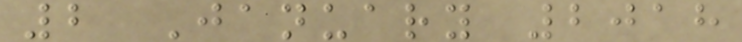2 January 2018
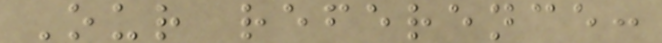Our reference:
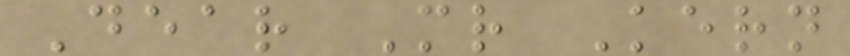Dear Mr Kern
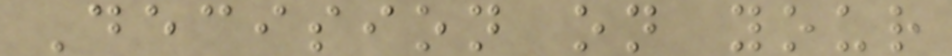Decision on your
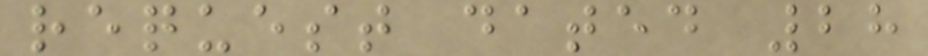request dated 28
